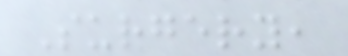Surgery,
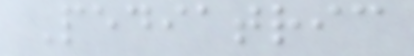Pediatric
